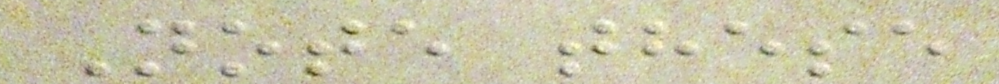Note these
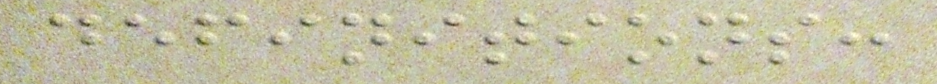definitions:
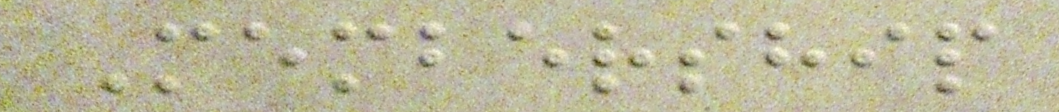Membership
